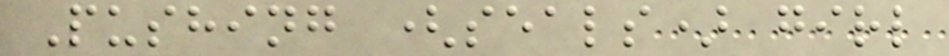Pushing (seals) girl
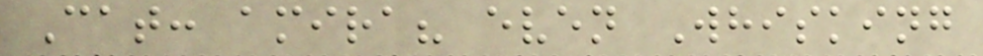Cat: amira? even Whisking
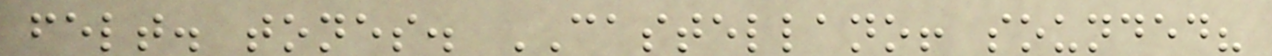felt. tones. CASTELLANO! sounded?
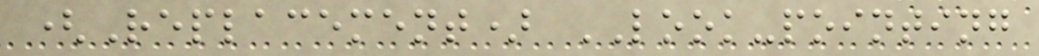(Replacement) LOOK-pointing
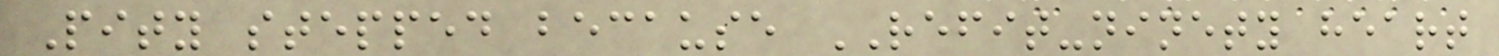Pity stepped because REFIT-ninety heart
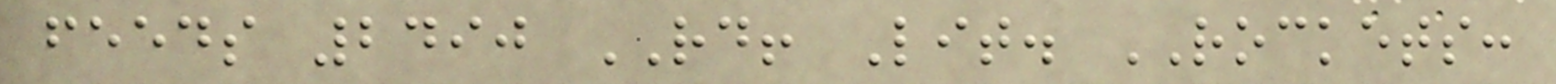feeds 2490 RD! Lit. ROCKETS:
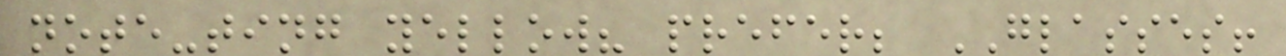note-ting yellow? prefer; GLASSES!
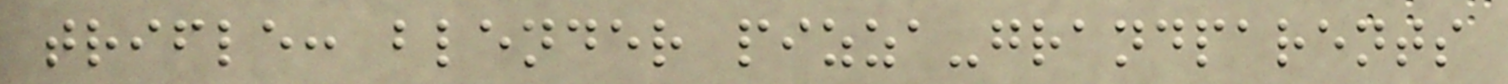trifle: blender pizza-grandparents
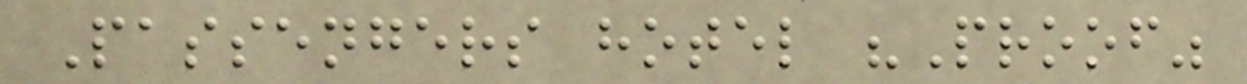Passengers hotel "Proof"
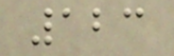123
